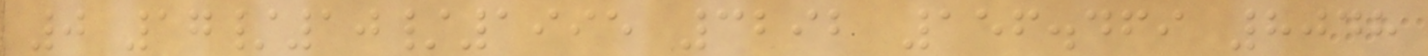0 17/10/1995 3292 156.469 8048
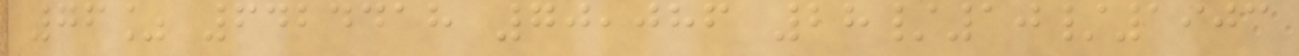76% 6424418 70,086 28/10/1903
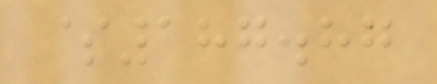$187.87
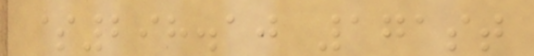$298.10 171st
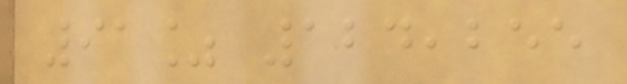91% 124,255
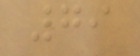79
